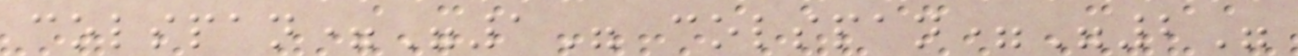colspan="1" colspan="2"
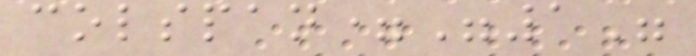colspan="1"
